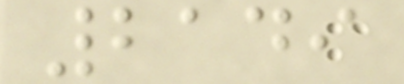2149
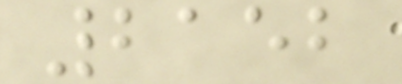2152
